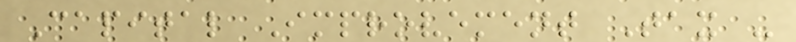Capital Improvement Tax -
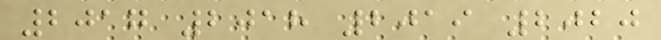2017 2018 2019 2020
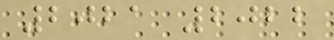2021 2022
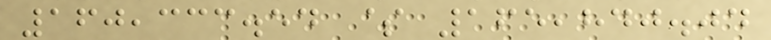160,333.54 $ 165,840.04
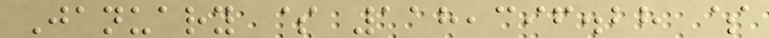January $ 118,396.28 $
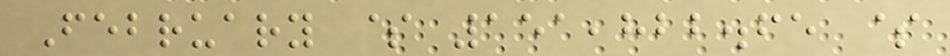February $ 151,822.65 $
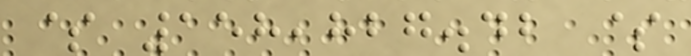$ 158,827.42 $
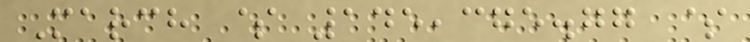March $ 145,375.77 $
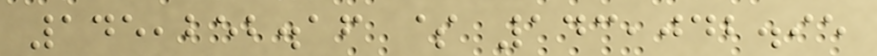145,252.16 $ 143,042.95
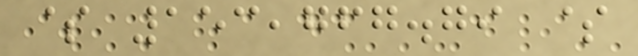$ 153,767.79 $
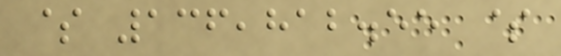$ 136,812.55 $
